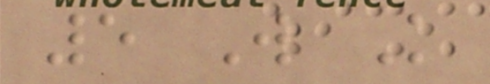5 W K
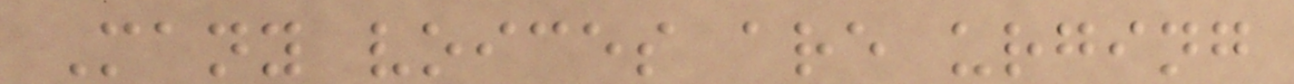Many voices are urging
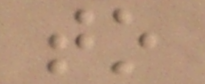to
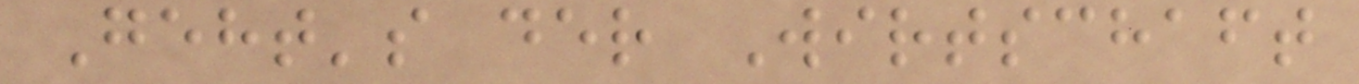Geht's der Wirtschaft
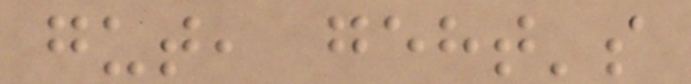gut, geht's
